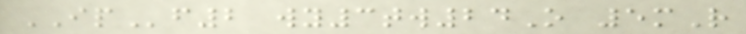IPf2 wy3tw24O 5mR
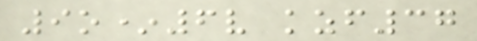9o*6v kzf37
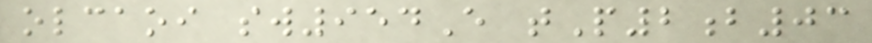olcaoi sw954E tP2b03
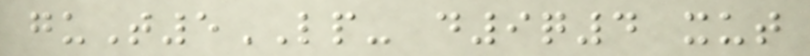guT5LP- d9q4 xut
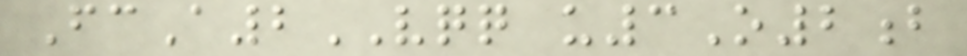FcA2VQQ u3O2b
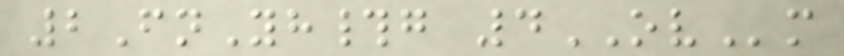2FnYh#g 4OVm
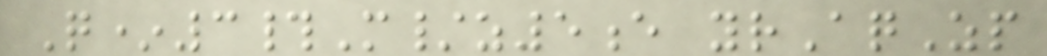Q*3#M/z5e yrAqZp
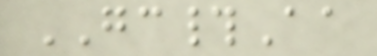GC#Aa
